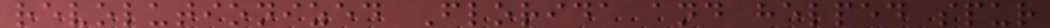revolutionized Florida and helped spur
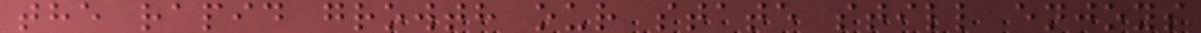the rapid growth our state still enjoys
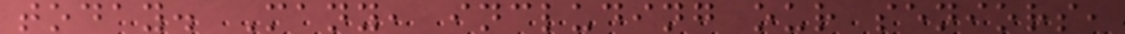today. Many, including our seniors,
